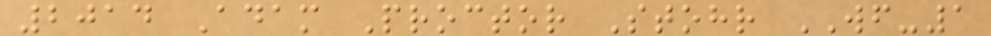2014 Adam Proctor Stohr WF-1
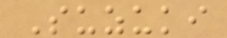Suzuki
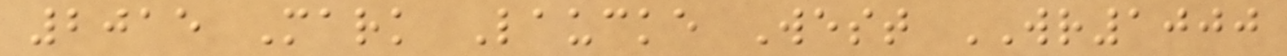2015 Mark Laucke West WR1000
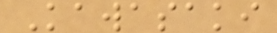Kawasaki
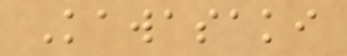Kawasaki
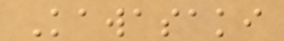Kawasaki
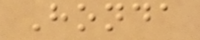Honda
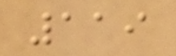119
